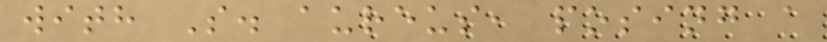with S. aureus, posing a
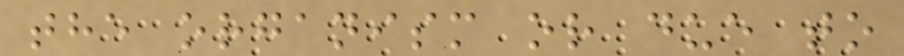the organism or due to
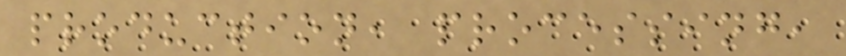production, processing,
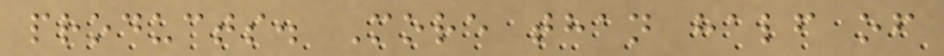products. More than half of
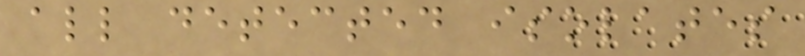all detected isolates
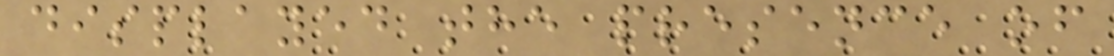displayed the presence of
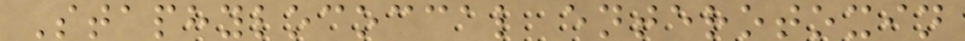Staphylococcal enterotoxin
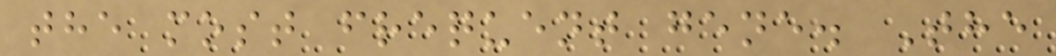the most frequent gene. The
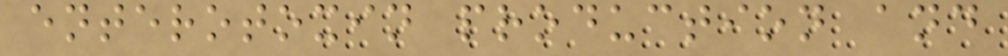enterotoxin production and
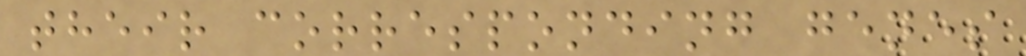their corresponding genes
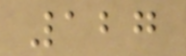127
